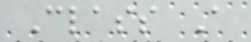Class A
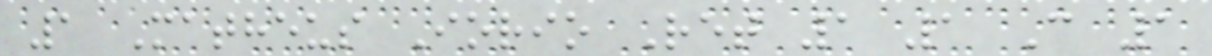1 Matheus Iorio Ret 1 1 C 1
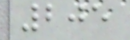205
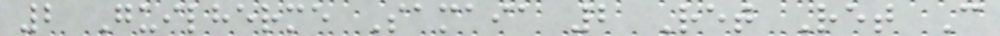2 Guilherme Samaia 2 Ret Ret C
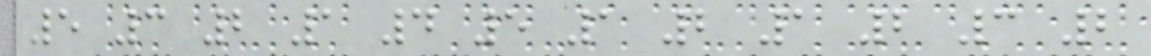5 3 2 1 4 5 1 2 1 2 3 2
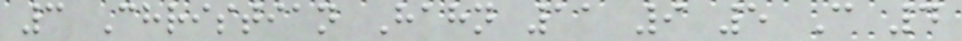3 Christian Hahn 11 9 5 C 4
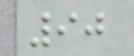90
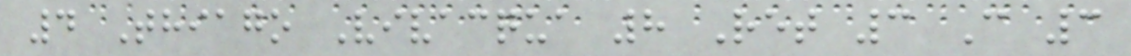4 Thiago Vivacqua 8 Ret 3 C 3
